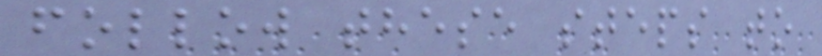follow these steps to
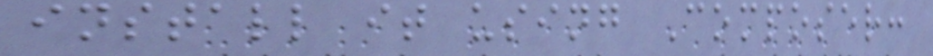install it using Composer:
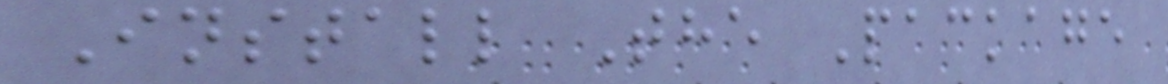Install The Package
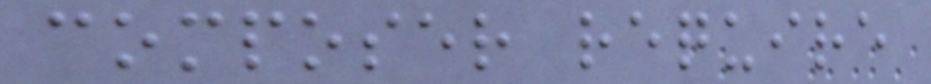composer require
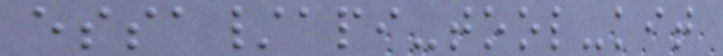essa/api-tool-kit
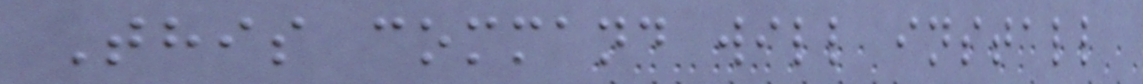This command will install
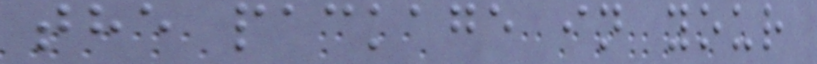the package in your
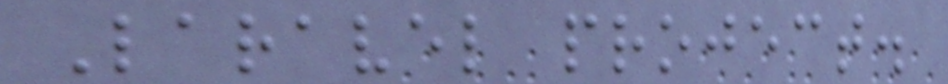Laravel project.
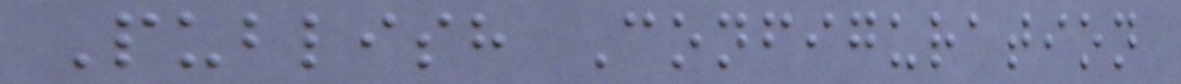Publish Configuration
